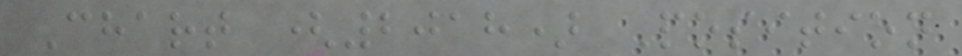Chart (2018) Position
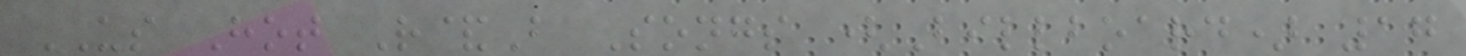US Hot R&B Songs (Billboard) 17
